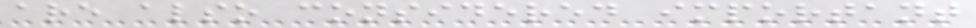are also considered important
